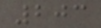203
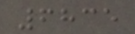6835
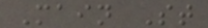Main St
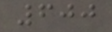600
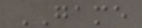GAME
